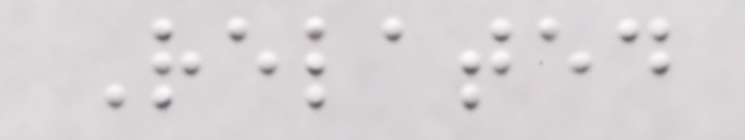Related
